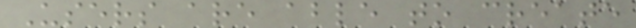Users are able to create
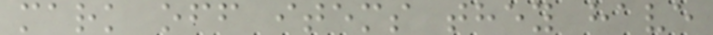mark off items they have
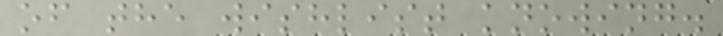of the wishlist knowing.
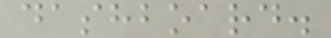dashboard.
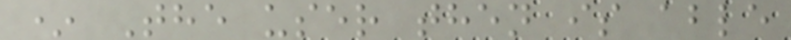* The user then is able
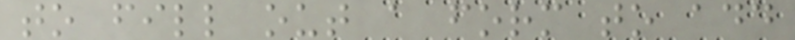to fill out a form to add
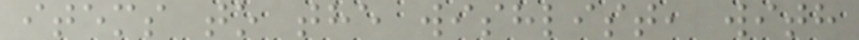items to the wishlist, with
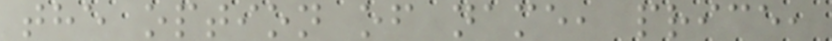the option of name, price,
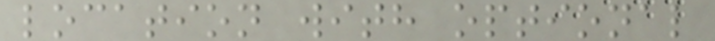location with optional
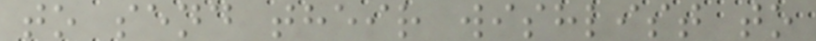to send their wishlist to
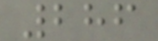286
